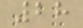28
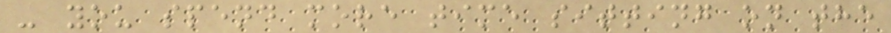- you spend more time sitting on the
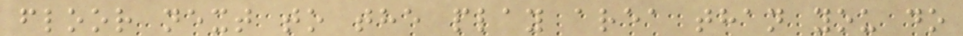floor next to the play area than you do
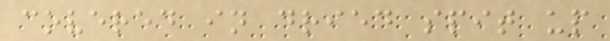covered in dried spit up
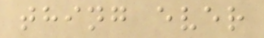thing ever
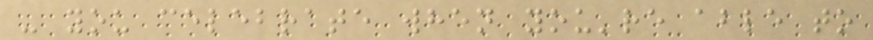- you celebrate when you're able to
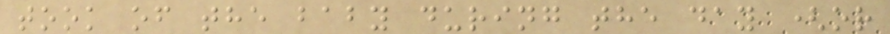took of the baby during the day (or
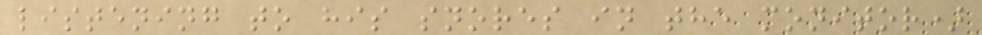listening to his snores in the monitor)
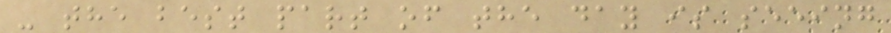- the best part of the day is seeing
